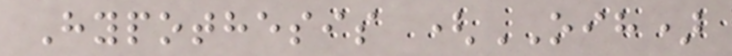Hypothesis (OIH)
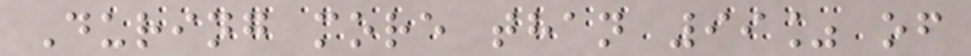During more than 99% of
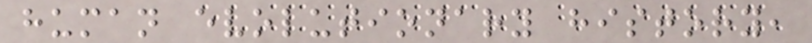human evolutionary history,
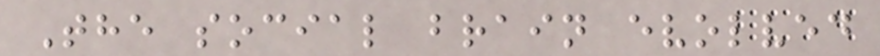The social brain evolved
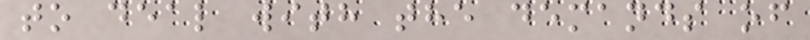to deal with the demands of
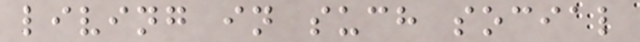living in such social
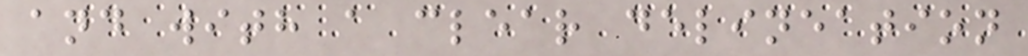and with a clear delineation
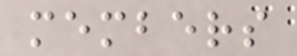members
